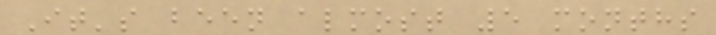It's been almost 5 months
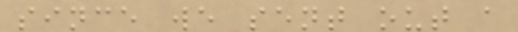since we sent out a
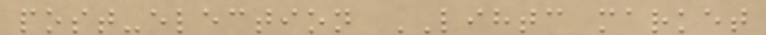post-election LIHTC market
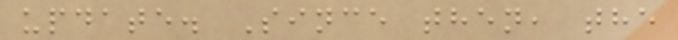update. Since then, the
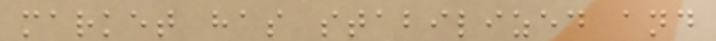market has stabilized and
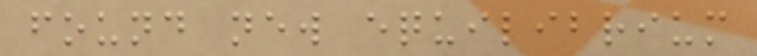found new equilibrium
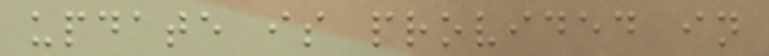update is provided in
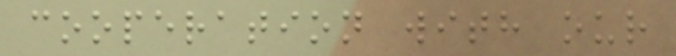cooperation with our
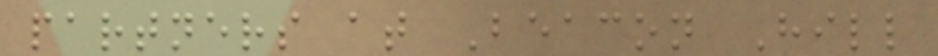partners at Beacon Hill
